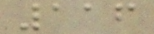116
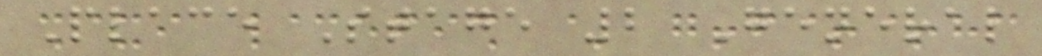Place Stage 2 General
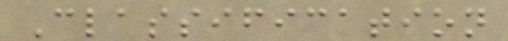Classification
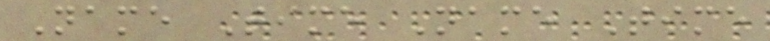Name Time Name Time
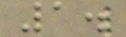1.
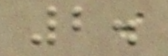2.
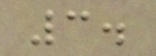3.
